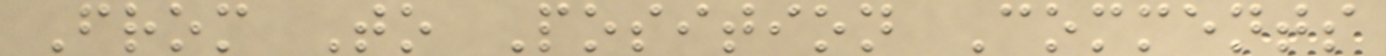From To Position Comments
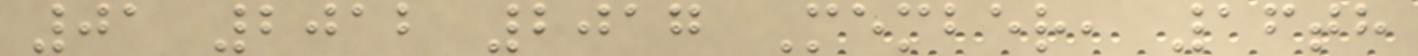01 2012 2017 Member, 16th
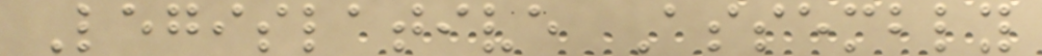Legislative Assembly
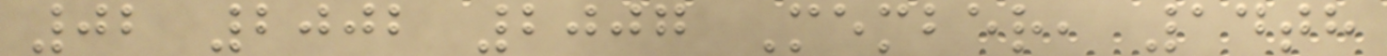02 2002 2007 Member, 14th
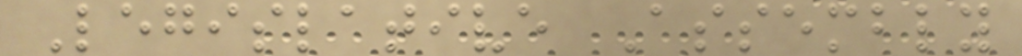Legislative Assembly
